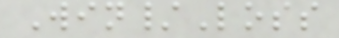Win/Loss
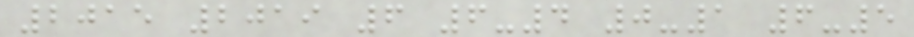2015 2019 6 6-4 0-1 6-5
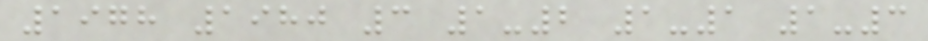1978 1980 3 1-2 1-1 1-3
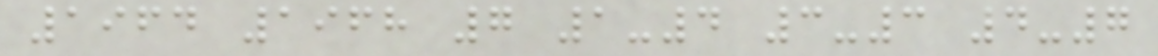1964 1968 7 1-4 3-3 4-7
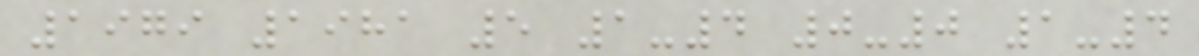1979 1981 5 1-4 0-0 1-4
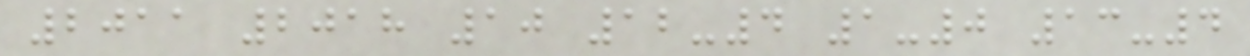2011 2018 10 12-4 1-0 13-4
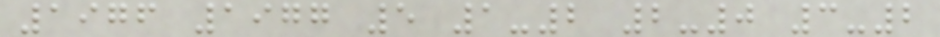1976 1977 5 1-2 2-0 3-2
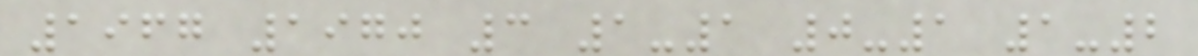1967 1970 3 1-1 0-1 1-2
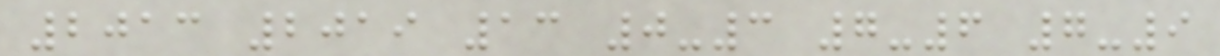2013 2019 13 0-3 7-6 7-9
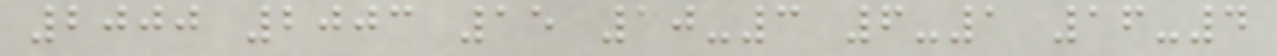2000 2003 15 10-3 6-1 16-4
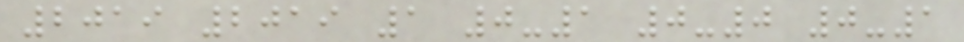2019 2019 1 0-1 0-0 0-1
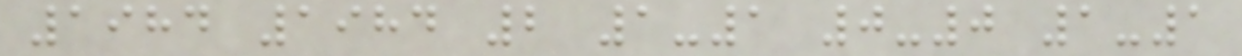1984 1984 2 1-1 0-0 1-1
